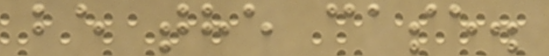be the case.
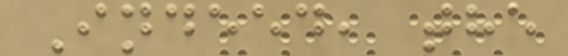Indeed, the
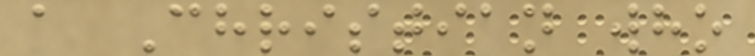a Christian who
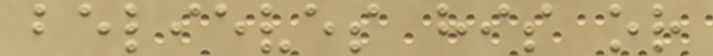believes his or
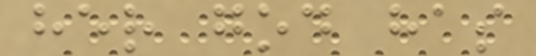her god has
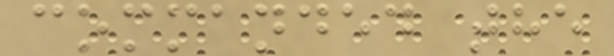commanded the
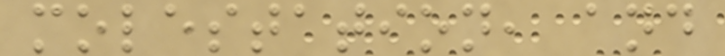molestation, and
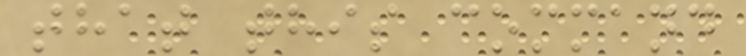that this command
